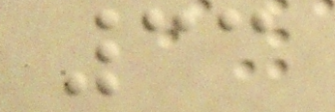33
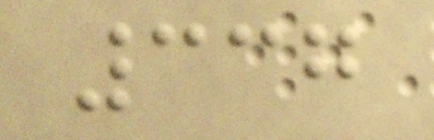337
